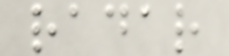radar
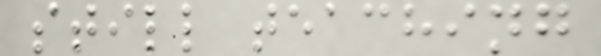still teaching
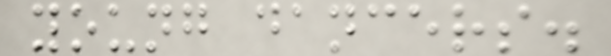young dancers.
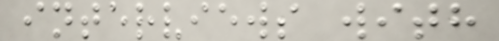interviews with
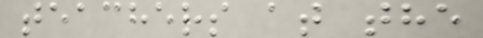teachers at the
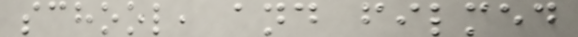school, and filmed
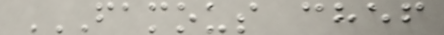FAMOUS CHEF
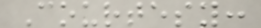Courtesy:
